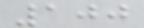100
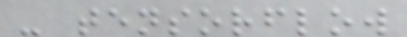- tensorflow
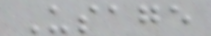Usage
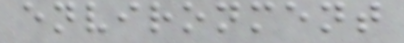environment
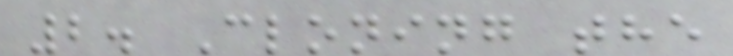2. Cloning the
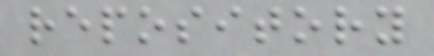repository
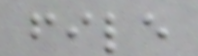file
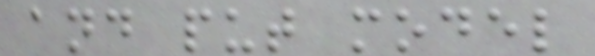and put model
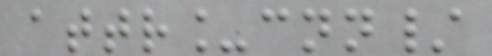attr_cnn/
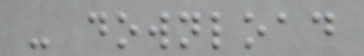- download
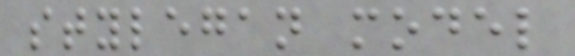stylegan model
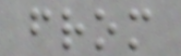from
